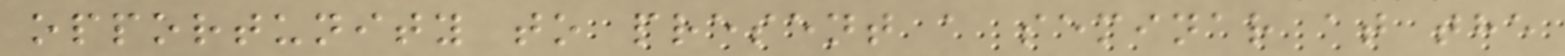opportunity to present a seminar at the
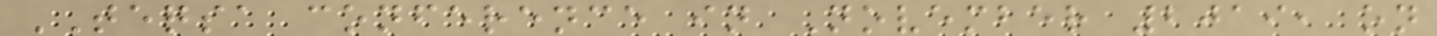TEQSA conference in November 2019, on
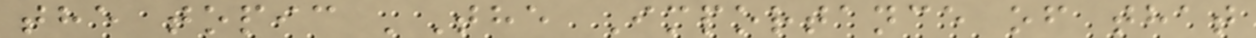the topic 'The Importance of that
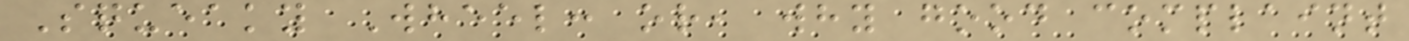Squeaky Wheel: or, why good complaint
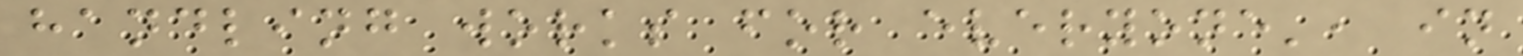handling works for everyone', in
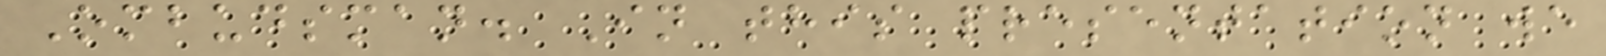Ombudsman. In this presentation we
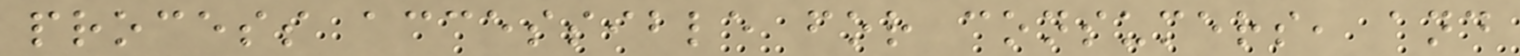process accessible for consumers, and
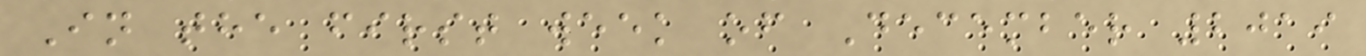In the first week of December 2019
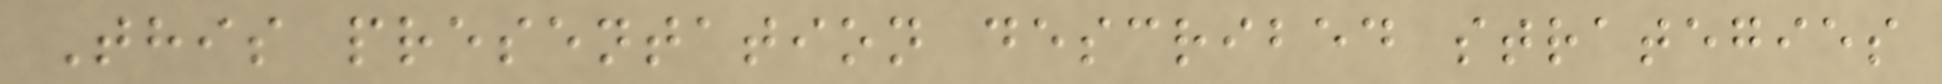This presentation described strategies
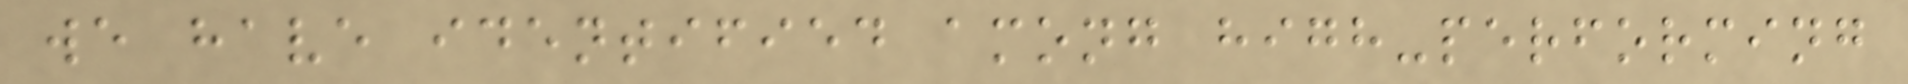we have identified among high-performing
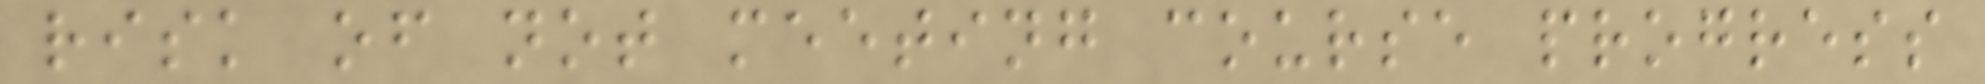risk of not meeting course progress
